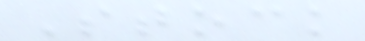Stock
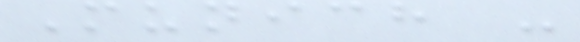Munich -
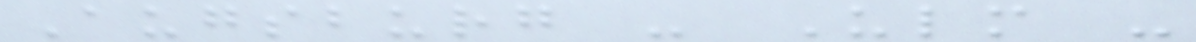Augsburg - Ulm -
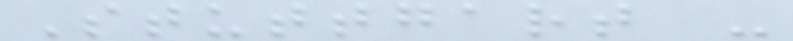Stuttgart -
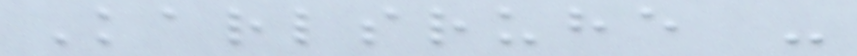Karlsruhe -
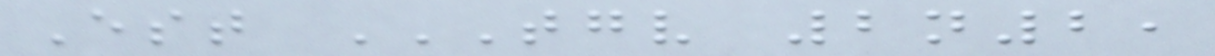Est TGV 2N2,
